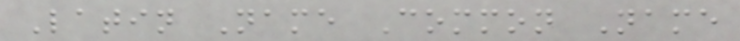Latin Name Common Name
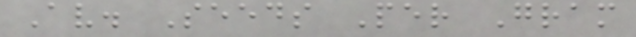Av. Seeds Per Gram
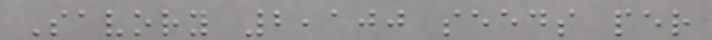Savory 2,100 seeds per
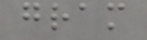gram
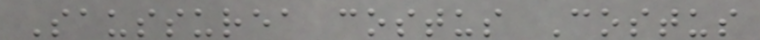Saussurea costus Costus
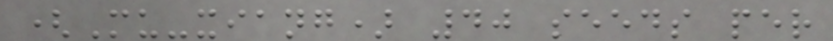(Mu-xiang) 40 seeds per
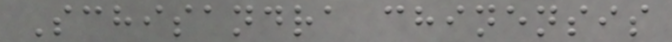Schisandra chinensis
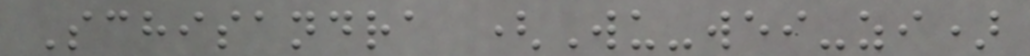Schisandra (Wu-wei-zi)
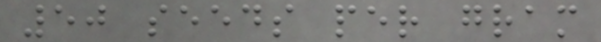50 seeds per gram
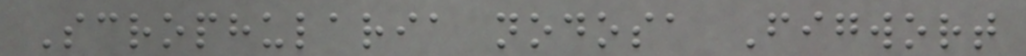Scrophularia nodosa Figwort
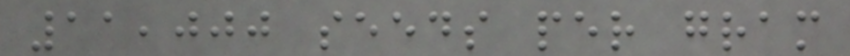11,000 seeds per gram
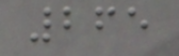265
